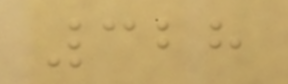328
